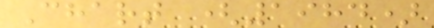Chart (1984)
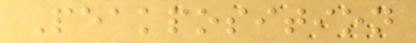Peakposition
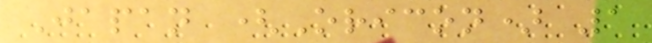Japan (Oricon) 1
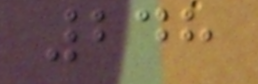248
